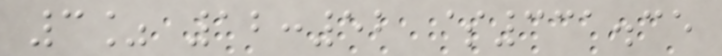3% 12:52 $331.35
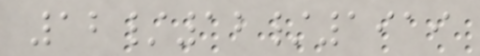12/12/1919
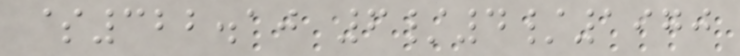$322.10 6/4/1970
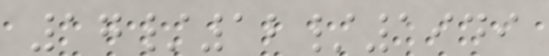17/12/1949
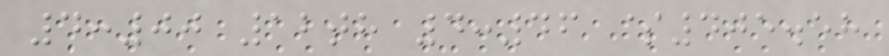4:00 12th 4:46 $405.58
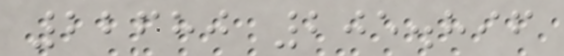22680 205.896
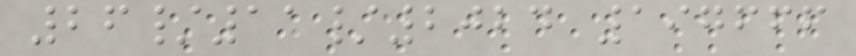26/11/2024 197666
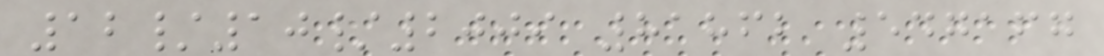12/10/2009 81862 547167
